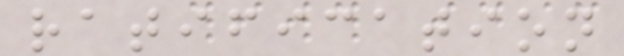ratification
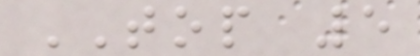TOP 5
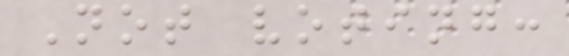Not voting:
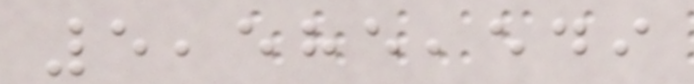5,585,549
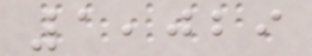1,029
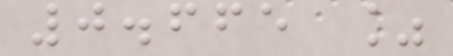0.665 %
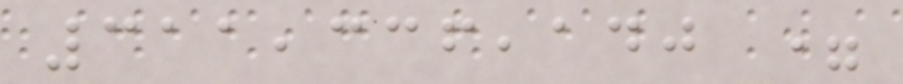311,336,140 =
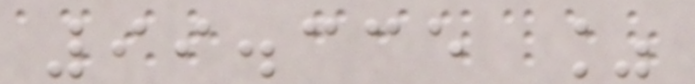99.335 %
